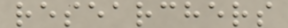researchers
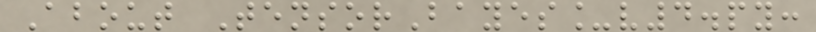About TensorBayes_v4.py:
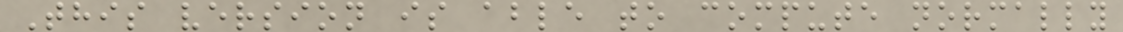This version is able to compute normally
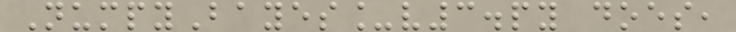NumpyBayes_v3.py does,
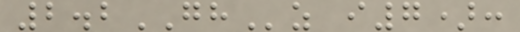2.2GHz i7):
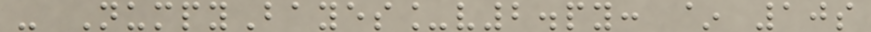- NumpyBayes_v2.py: ~ 10s
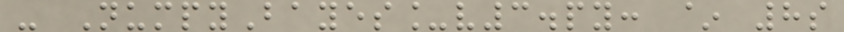- NumpyBayes_v3.py: ~ 8s
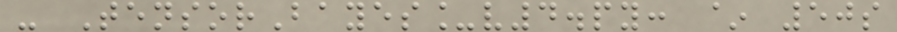- TensorBayes_v4.py: ~ 50s
